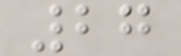27
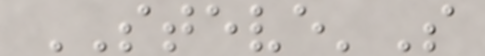STEVE'S
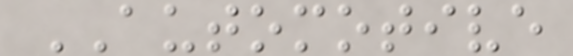AUTOMOTIVE
